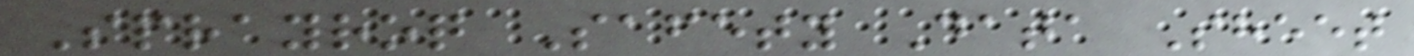Sprayroq Safety Data Sheet
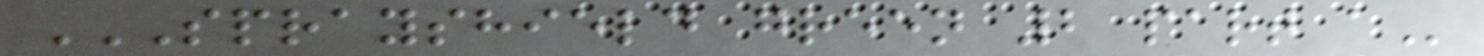SPRAYSHIELD GREEN 2 PART A
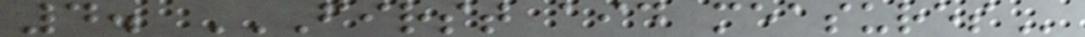4. FIRST AID MEASURES
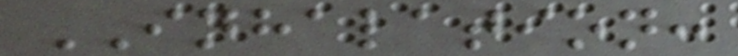INHALATION:
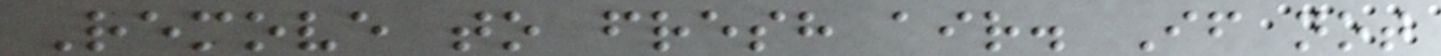Remove to fresh air. If not
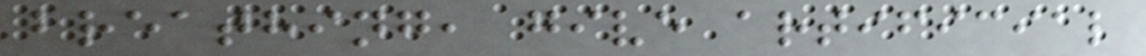breathing, give artificial
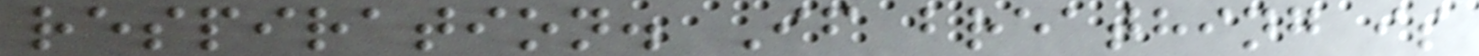respiration. If breathing is
